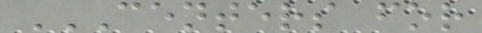CENTERS FOR
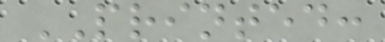PRINTED:
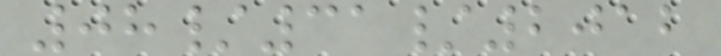08/31/2012
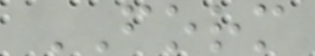FORM
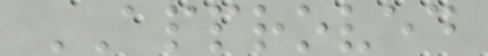APPROVED
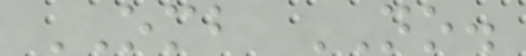OMB NO.
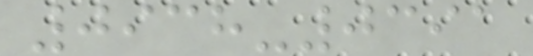0938-0391
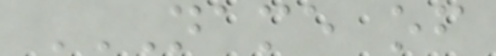NAME OF
